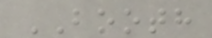BOOTH
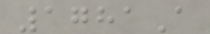1781A
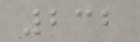232
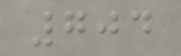704
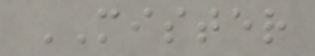MISTER
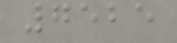7525
